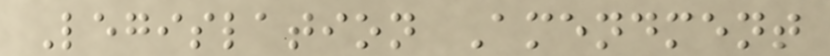Legislation Amendment
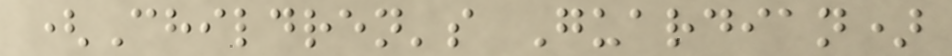(Children's Guardian)
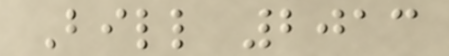Bill 2013
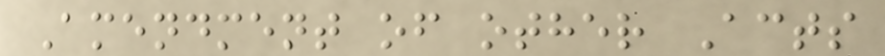Amendment of other Acts
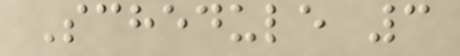Schedule 3
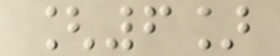[6]
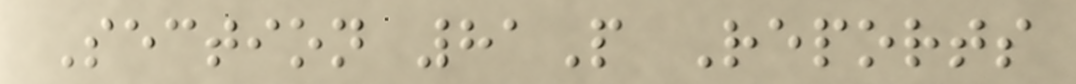Section 81P Reports
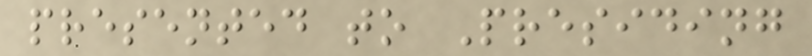presented to Presiding
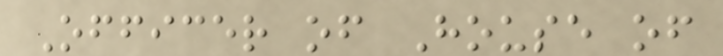Officer of House of
